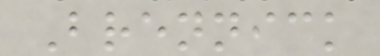Brennick
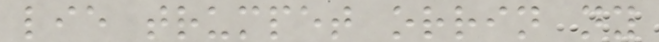lie trumpet orrin ny
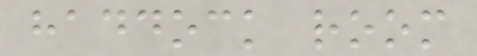haddock room
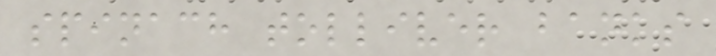spinach tolliver banks
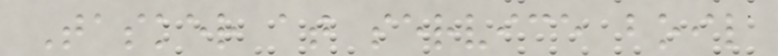Tasker at service boil
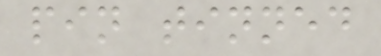pin tinned
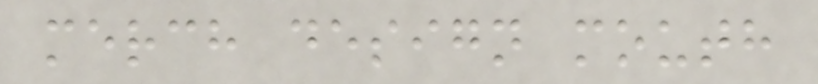merch design mouth
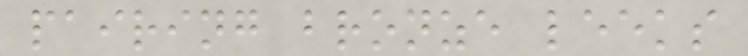pairing bronze leeks
